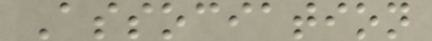Association
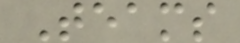Teams
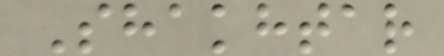Shakhtar
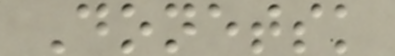Donetsk
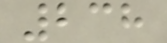238
